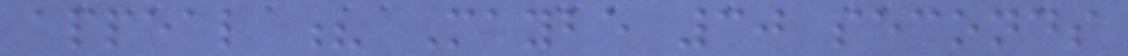appeal ? Maybe 30 seconds
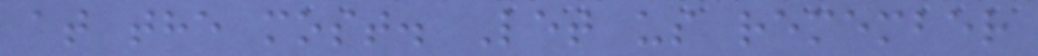at the most. Let us remember
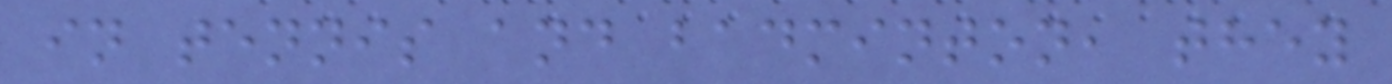in tennis and badminton, they
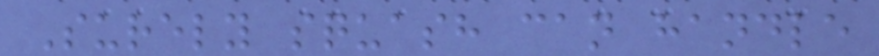Surely squash can handle
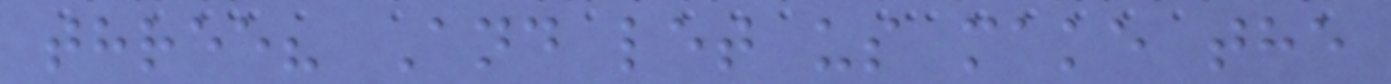three? And let us make the
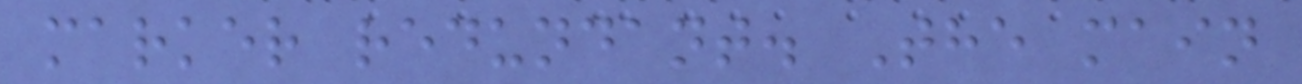marker redundant. The main
